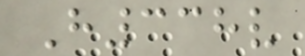H338v
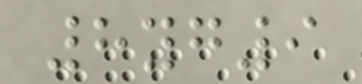8yg9
